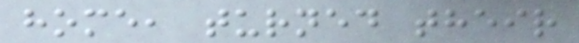home, turned their
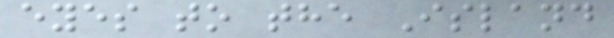eyes to the Island
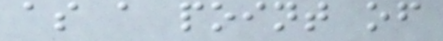as a point of
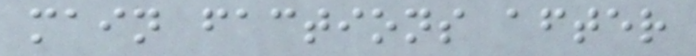main factions after
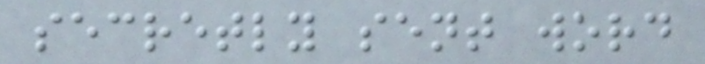secretly sent word
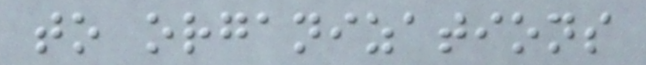to organizations
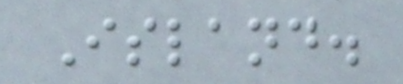Island.
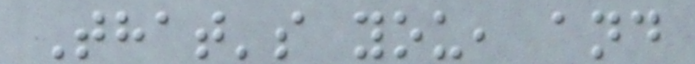That's you, and
